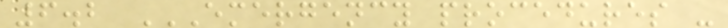6.2 EMERGENCY PROCEDURES -
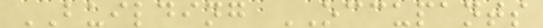BUILDING OCCUPANTS
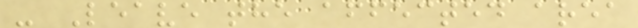- Leave the affected area
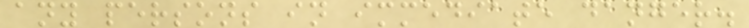any persons in immediate danger.
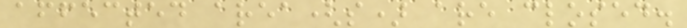affected area(s) are closed.
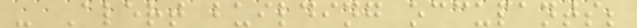- Alert building occupants;
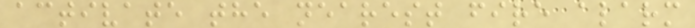activate the nearest fire alarm
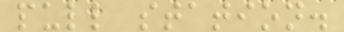pull station.
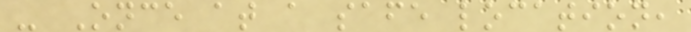- Once at a safe location,
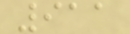911
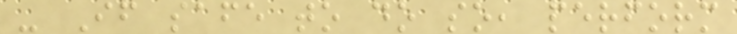- If safe to do so, perform
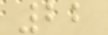22
